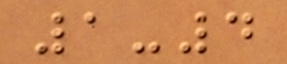1-4
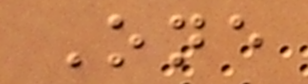One
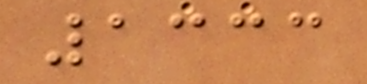1333
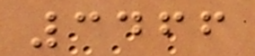3466
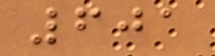601
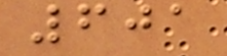601
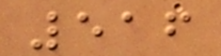516
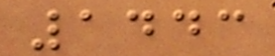1443
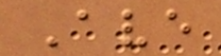Ave
